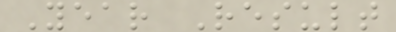Year Result
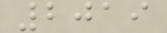2019
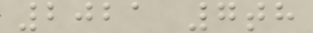2021 7th
